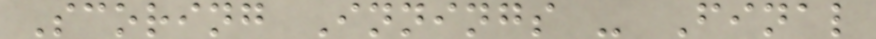Scoring Innings - Final
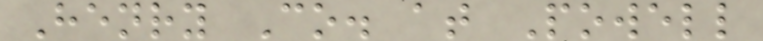Henry Co. at Powell
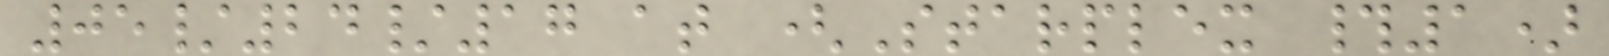05/24/17 at (Starplex #1)
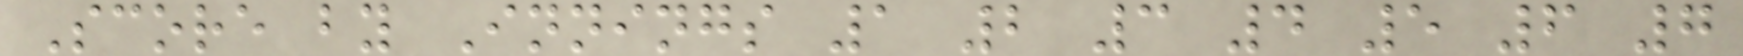Score by Innings 1 2 3 4 5 6 7
